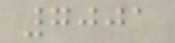7001
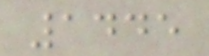1445
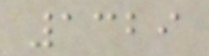1329
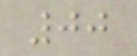00
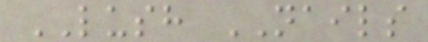LUSH NAILS
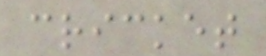cricket
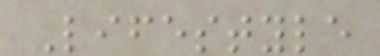Lifestyle
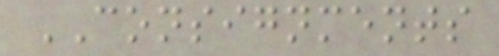CONSIGNMENTS
